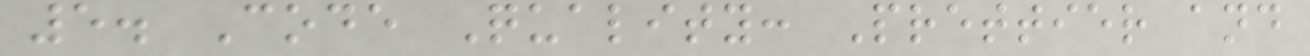5. Code Quality: Prettier and
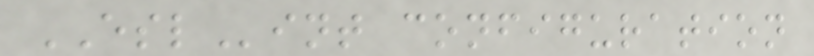ESLint configuration
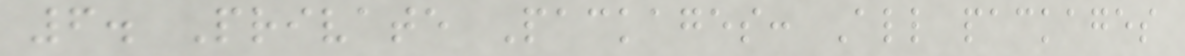6. Private Packages: All packages
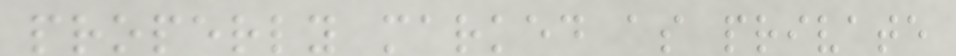properly marked as private
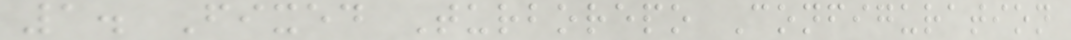1. Fixed Turborepo Configuration
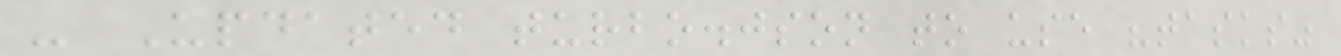- Updated turbo.json to use "tasks"
